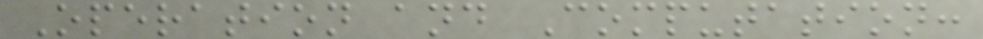Operation and Computation:
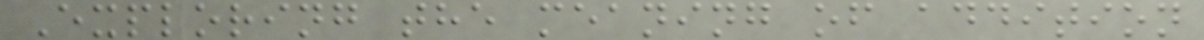Exploring the meaning of addition
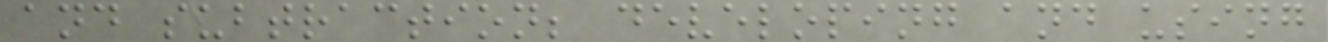and subtraction; developing and using
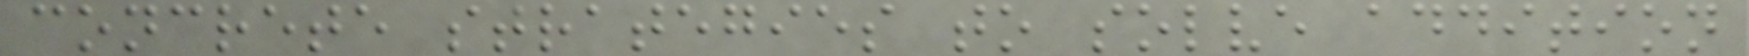concrete strategies to solve addition
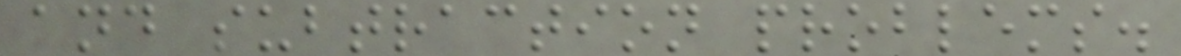and subtraction problems.
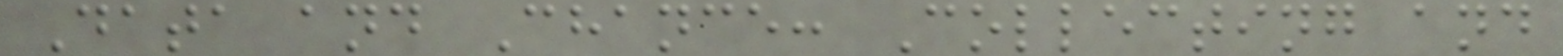Data and Chance: Collecting and
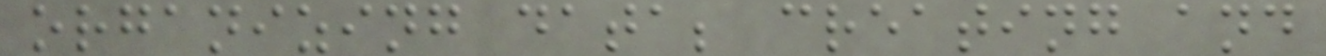organizing data; creating and
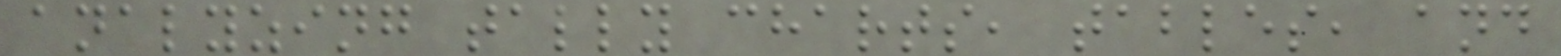analyzing tally charts, tables, and
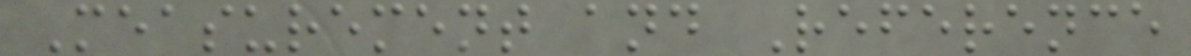Measurement and Reference
